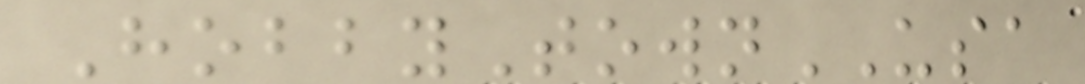HobbyTownUSA
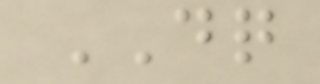DQ
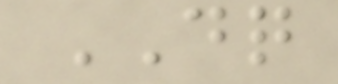DQ
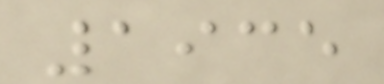1935
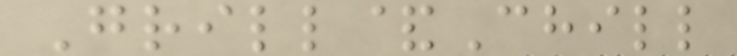Grill&Chill
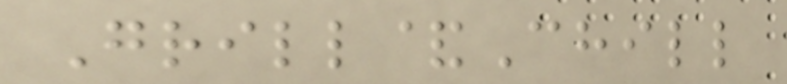Grill&Chill
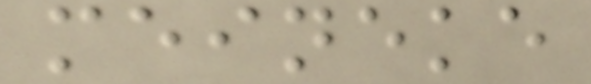meineke
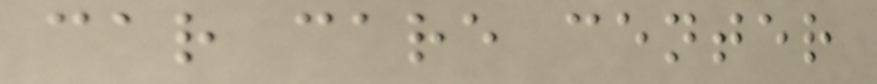car care center
